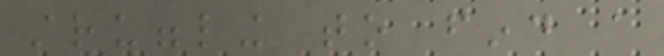struggling to find a
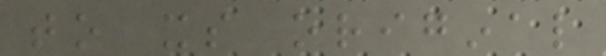to its original
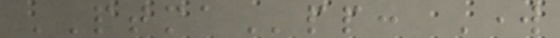PTMApp: Work
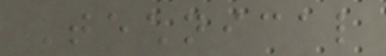Technical
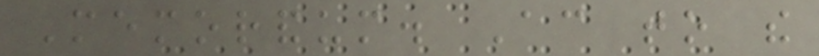Memorandum. According to the
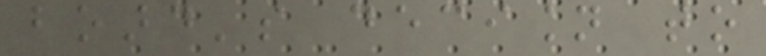board's decision to
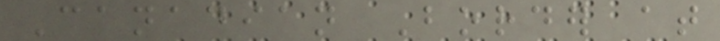Canadian Border at
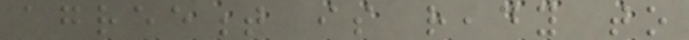agreement is ready to
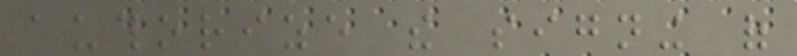authorize the signing of
